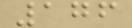176
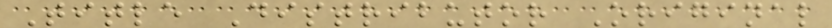Title Distributor Original
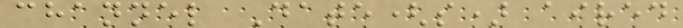channel Date(s) aired
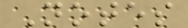Notes
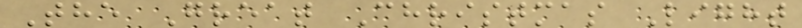The Great Christmas Light
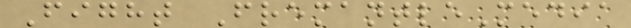Fight FremantleMedia
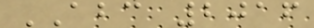ABC 2016
